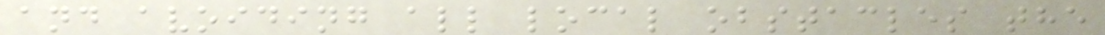and avoiding all local obstacles the
